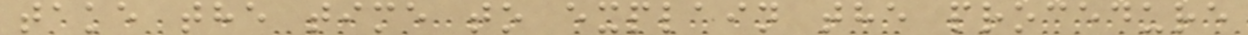take the time to explain the procedure
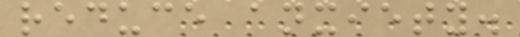reduce anxiety.
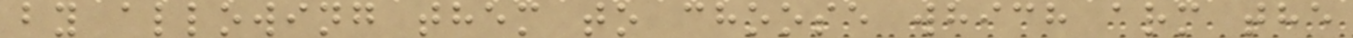by allowing them to choose which arm the
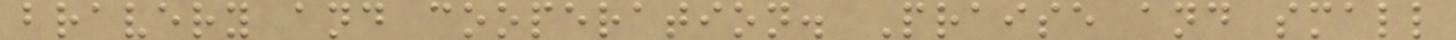bravery and cooperation. Praise and small
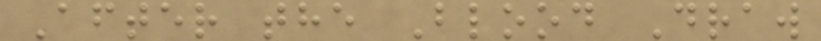After the Blood Draw
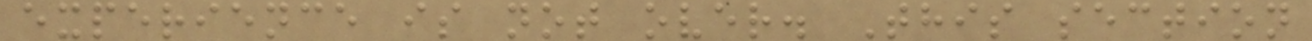experience is not over. This section
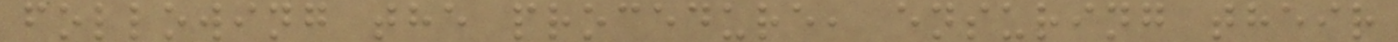following the procedure, ensuring their
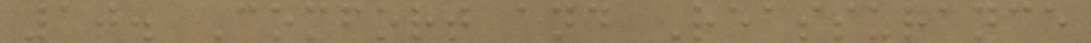10. Comfort and Reassurance
